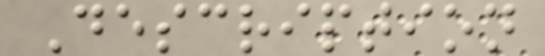Description
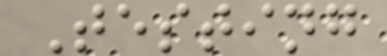Testing
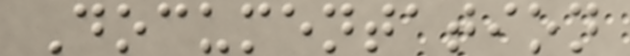Documentation
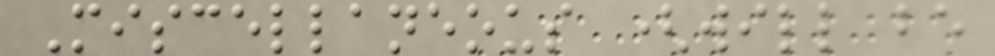Miscellaneous (will be
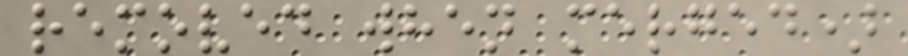removed when merged)
